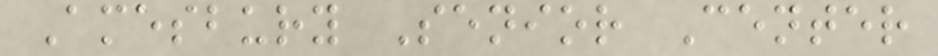Amesbury Senior Center
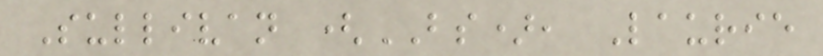Sullivan (BS), Laurie
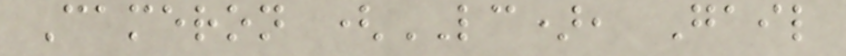Cameron (LC), Gail
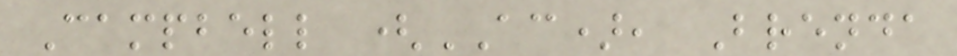Campbell (AC), Brenda
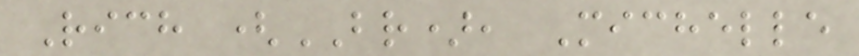Rich (BR), Michelle
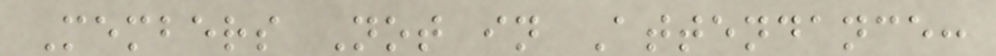Members Not in Attendance:
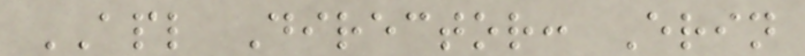APL Director: Erin
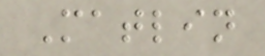Matlin
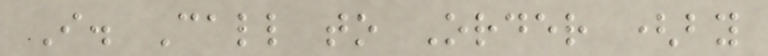I. Call to Order (by
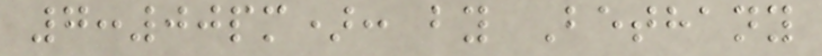7:00pm): by Bethany
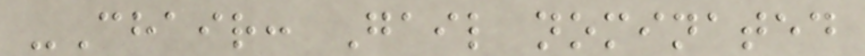-Chair: Gail nominated
